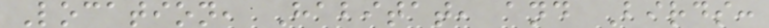Location, Habitat, and Birds:
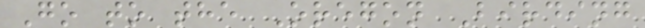Go to the Oregon Birding
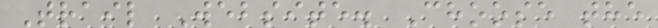Trail Website. Choose the
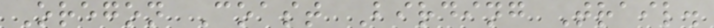Oregon Coast Birding Trail.
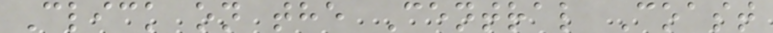Click on the Central Coast
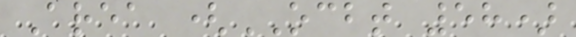Area (OCBT 58)
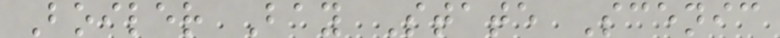Boiler Bay State Scenic
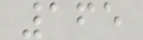165
